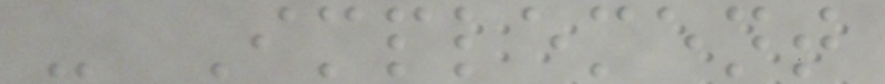- Implement
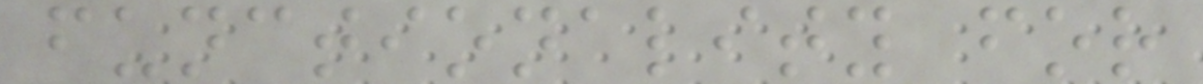functionality for
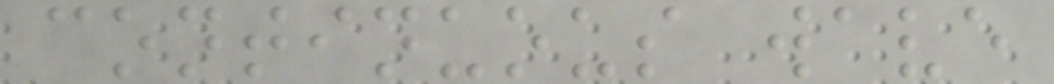continuous wave
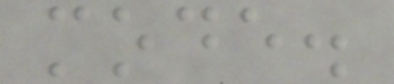mode.
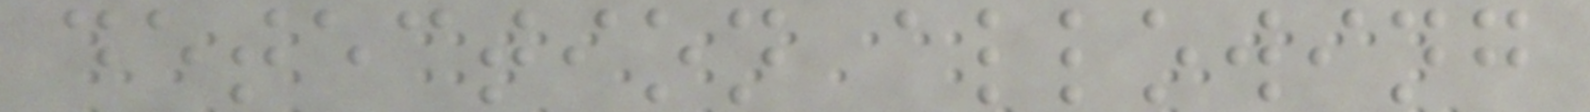detection allowing
